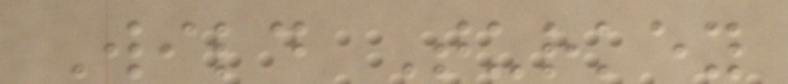Wild Turkey
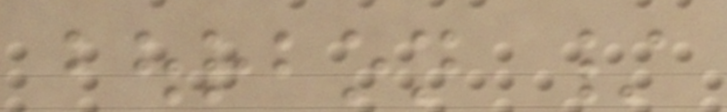bourbon /
